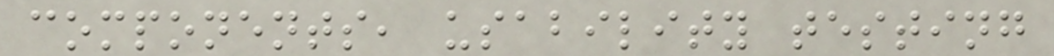components, usability testing
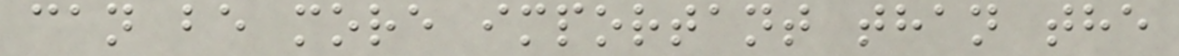can be more important than the
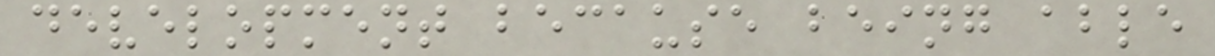development because being able
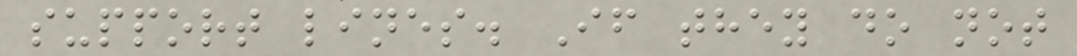support lines. If they do not
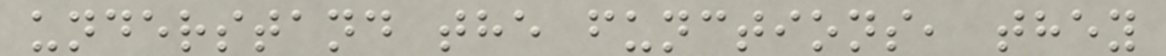understand the functions, they
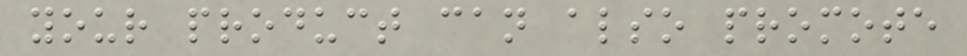your product can also promote
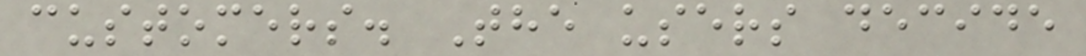customers. The users decide
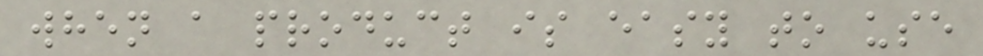when a product is easy to use
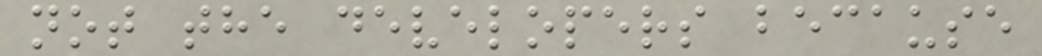not the developers because
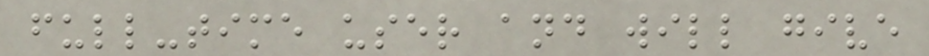full-time user and will give
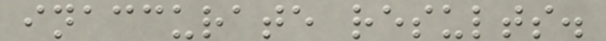inaccurate results.
